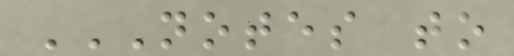NOTES TO
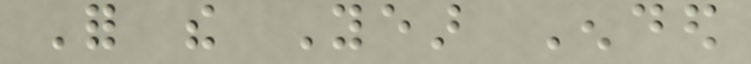For the Year Ended
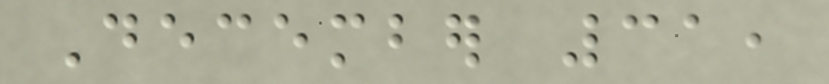December 31,
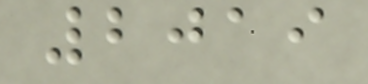2019
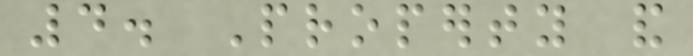4. Property and
